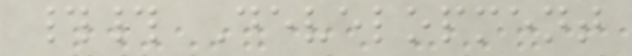## Development
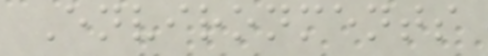Environments
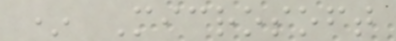* Microsoft
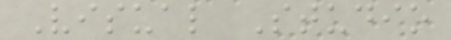Visual Studio
